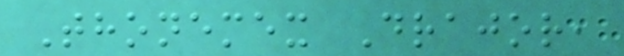Thonemex Drajor,
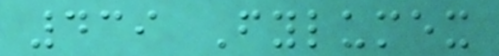439 Fylumex
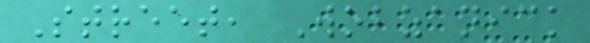Street, Wobzanick
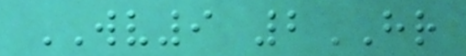WV9 2HR
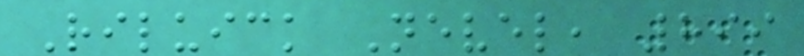Riluick Nevel, 899
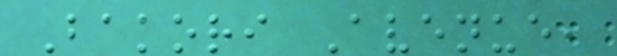Bakori Avenue,
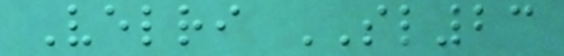Velri SL23
